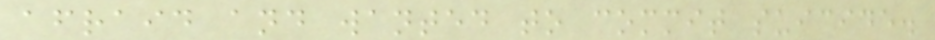afraid and wanted to commit suicide.
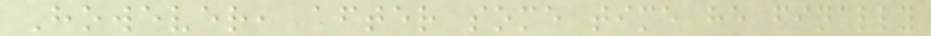However, after some time he finally
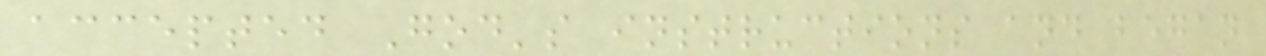accepted God's instructions and began
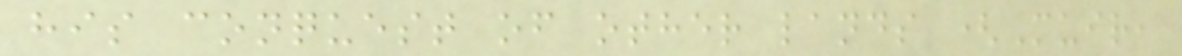his conquest of other lands (Muir,
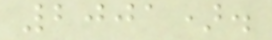2001).
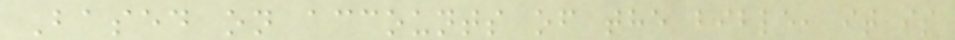Based on accounts of the bible, it is
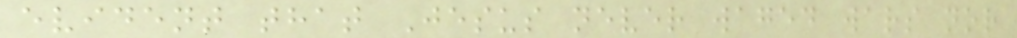evident that Jesus never waged wars nor
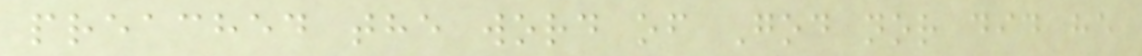preached the word of God nor did he
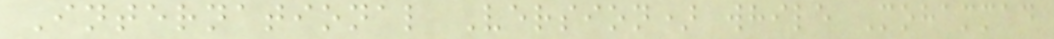International Version) while Mohammad
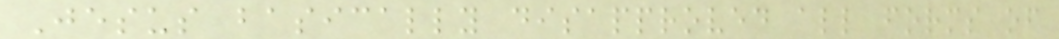Jesus basically disapproved all forms of
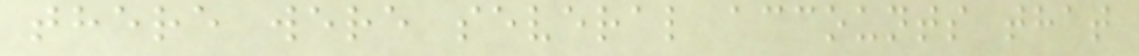there were several accounts that
